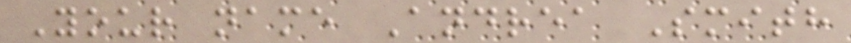Your name Andrea Smith
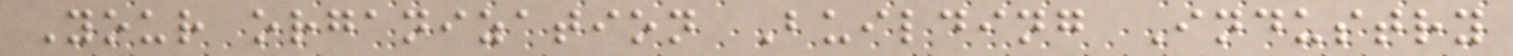Your organization Building Industry
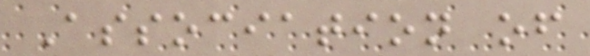Association of
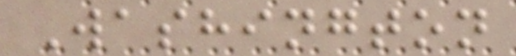Washington
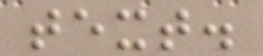text.
